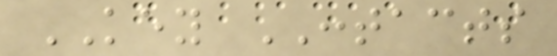KEY CONTACTS
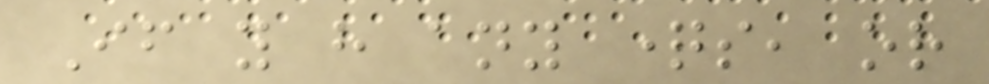If you have any questions, or
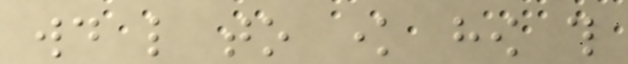would like to know how this
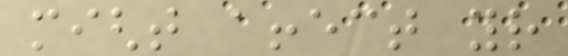might affect your
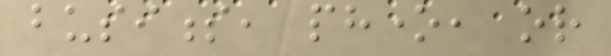business, phone, or
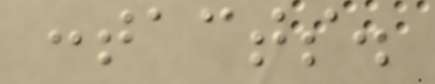contacts.
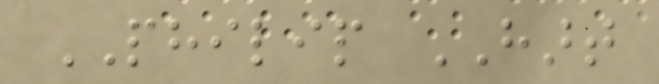PHILIP HART
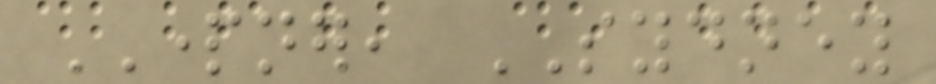PARTNER, SYDNEY
